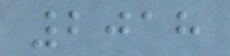2018
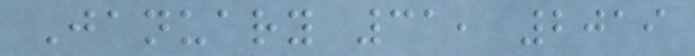January 31, 2019
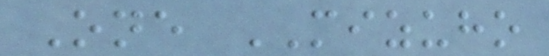One MIZUHO
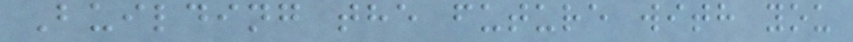Building the future with you
